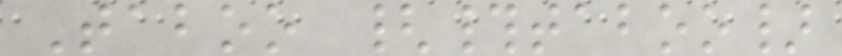Taboo {#taboo}
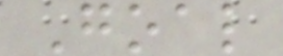Goal
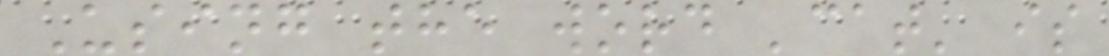Using the word 'cat' is
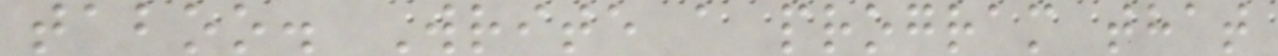taboo. Write a program that
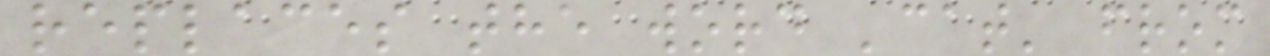replaces the word 'cat' from
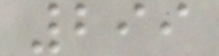299
